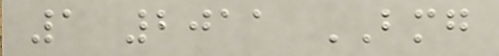1 2011 BMG
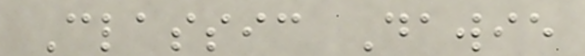Classic Dawie
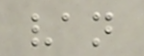van
